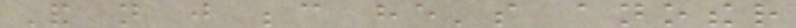And not just because he's another
